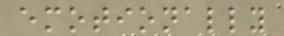emotionally
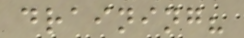draining?
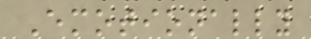Emotionally
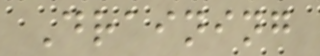Draining
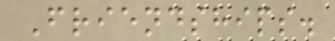Friendships.
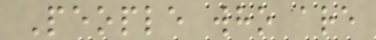People who are
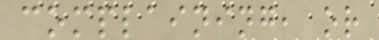complaining, or
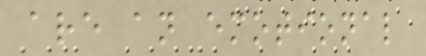are an emotional
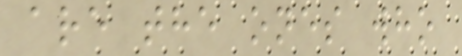are the ones who
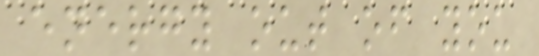energy out of you
